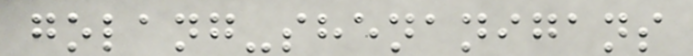golang-shenanigans
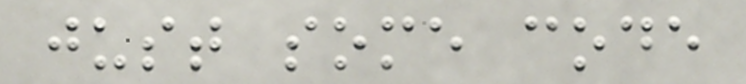just some code
